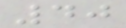40
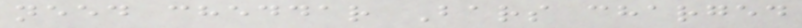need cheddar Bars charged
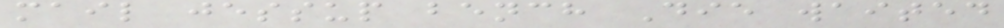mail jessup bench Die waited
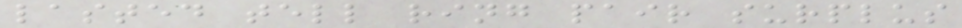lasted tell ring pair surplus
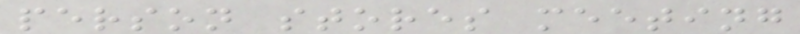person stores meeting
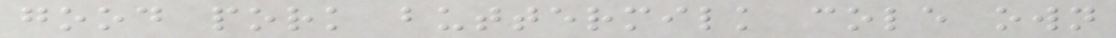good pork buttermilk cole own
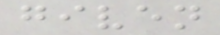given
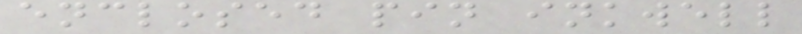enclosed pin inkwell
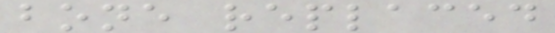bone replaced
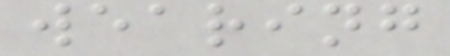wearing
